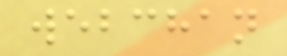webchan
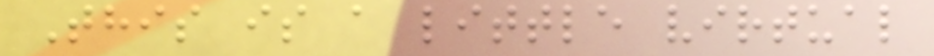This is a little virtual
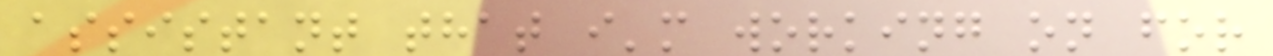assistant that i'm working on for
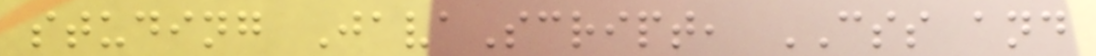studing JavaScript, CSS and
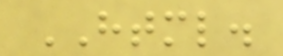HTML.
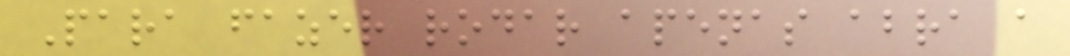Para fazer rodar apenas abra a
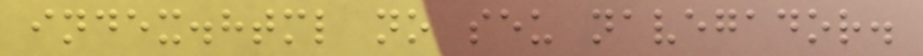index.html no seu navegador.
